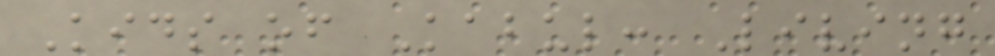Kids of Kabul: Living
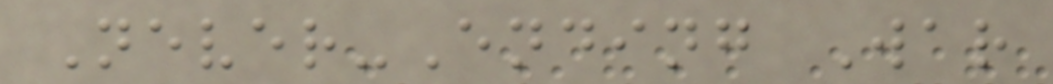Never-Ending War
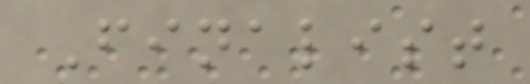Finalist
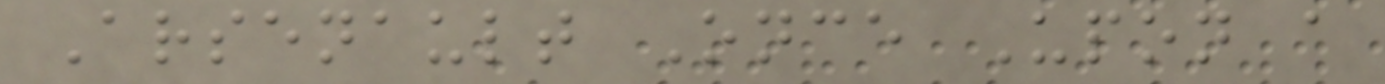Arsenault Once Upon a
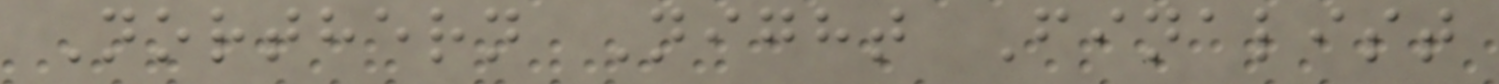Northern Night Finalist
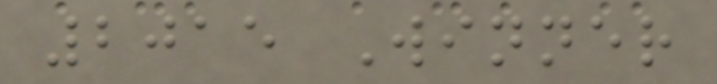2015 Winner
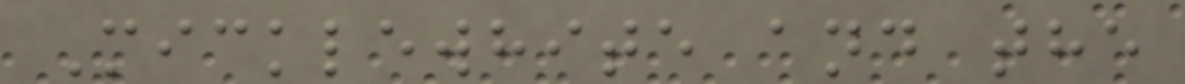Micklewhite and the
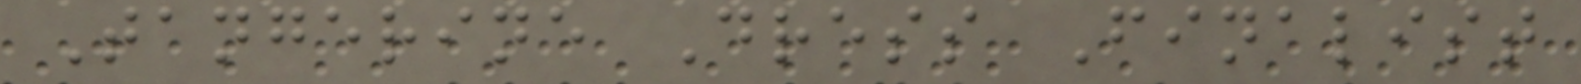Tangerine Dress Finalist
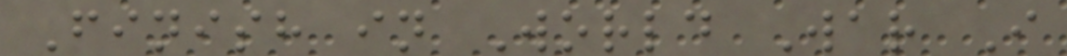Finish in World War I
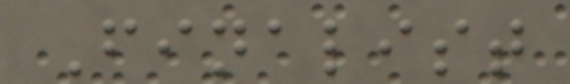Finalist
